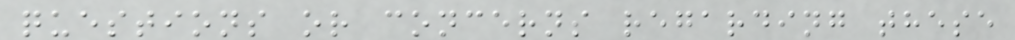questions or concerns regarding these
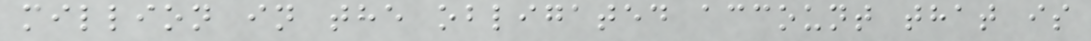million in the obligated account that is
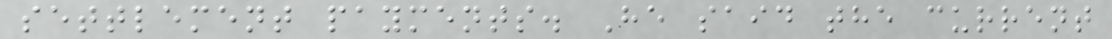settlement payments. He said the current
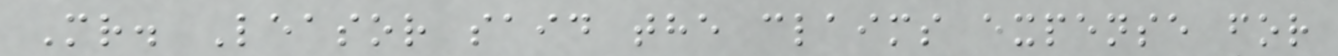Mr. Leasor said the claims expense for
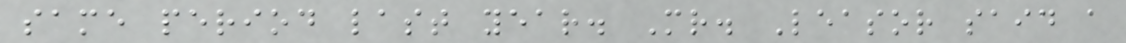same period last year. Mr. Leasor said a
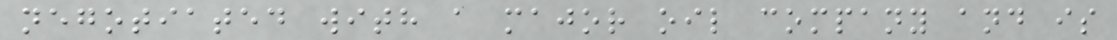negotiated with a major oil company and is
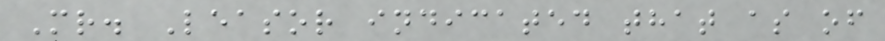Mr. Leasor indicated that as of
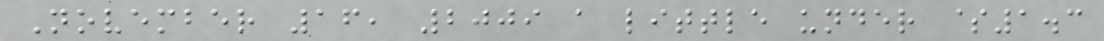November 16, 2009 a little under $1.3
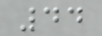44
